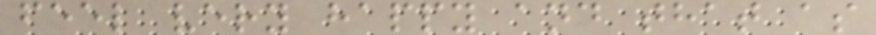feel very happy and that as
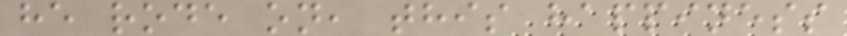he rode on, this happiness
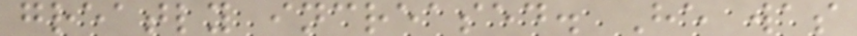greatly increased. He was
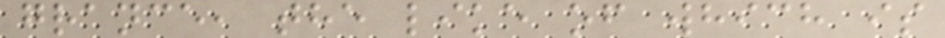grance, the like of which is
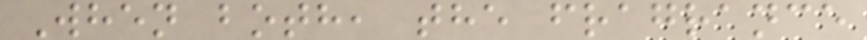When both, the fragrance
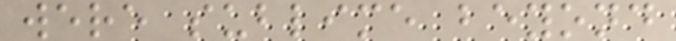were sublime beyond
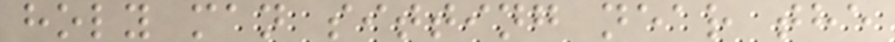holy man sitting near the
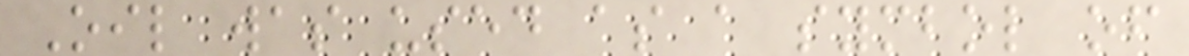Oil was used as a symbol of
